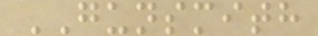GUNSMITH
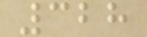328
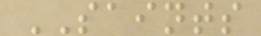SAINTS
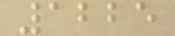1225
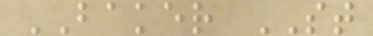BAKER ST
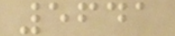5641
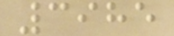3985
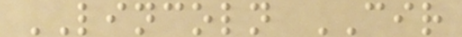LINCOLN CIR
